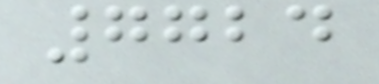7724
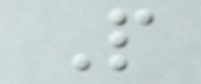P
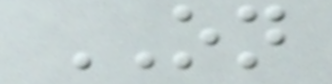ON
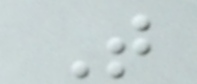T
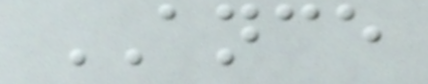ANCE
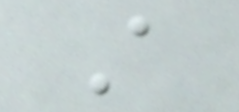A
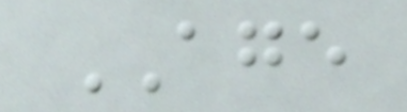AGE
